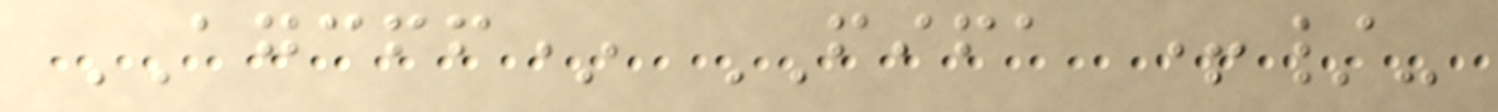AGCFF* FIFA +/-
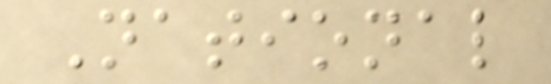National
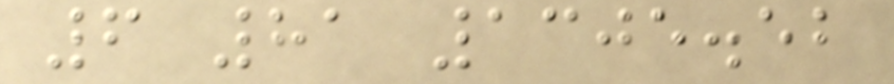6 81 1305.52
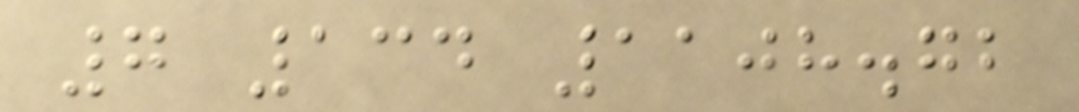7 134 1108.72
